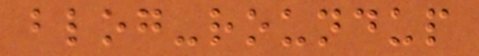blog-roundup
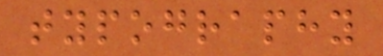typography
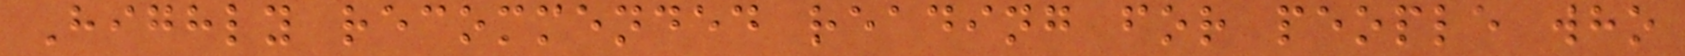Highly recommended reading for people who
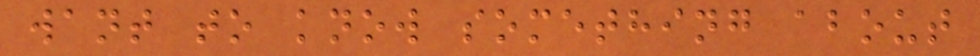want to know something about
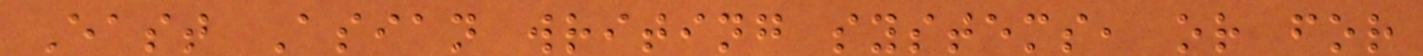East Asian writing systems, or for
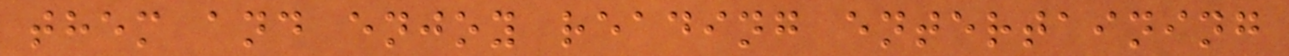them and enjoy reading entertaining
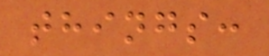things:
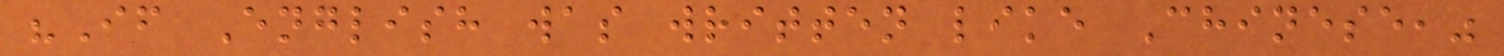"If English was written like Chinese,"
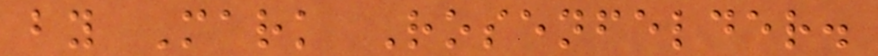by Mark Rosenfelder.
